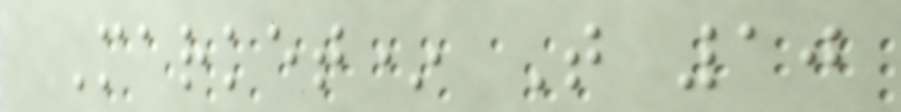Market* T 10
